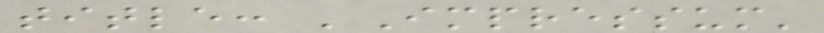title: 'Impressum'
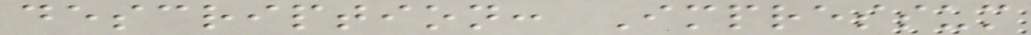description: Impressum
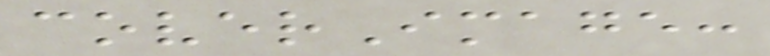coverImage:
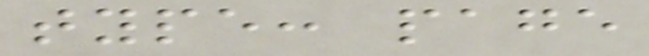type: page
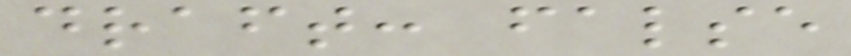draft: false
